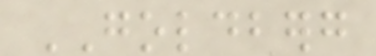GOLDBERG
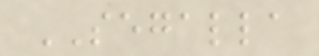SEGALLA
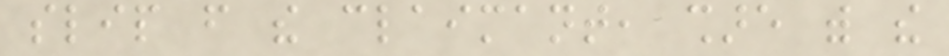slip from the claimant, share with the
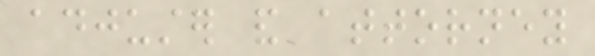adjuster and attorney
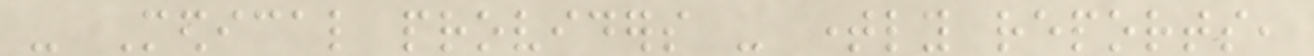- Medical providers - timely reports,
